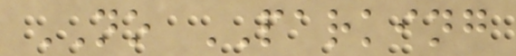NO PARKING
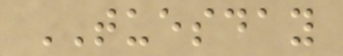TUESDAY
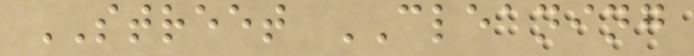STREET CLEANING
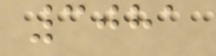3081
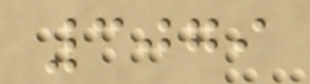3079
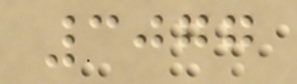3077
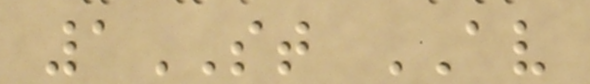1ST AV
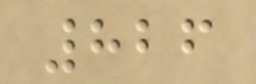826
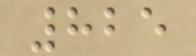825
